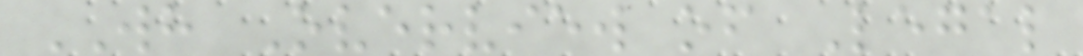WH Overview of Legal
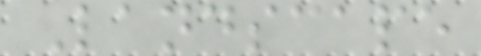Landscape
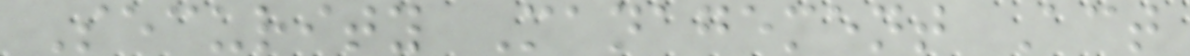Security Management Act
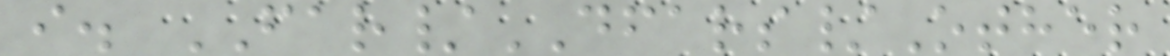i. FAR/DFARS/Other
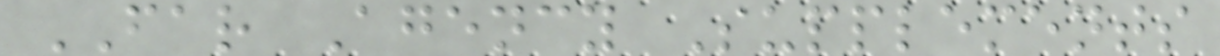FAR Agency Supplements
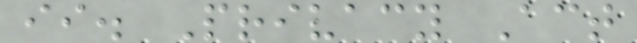ii. Privacy Act
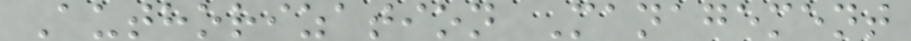Authorization Management
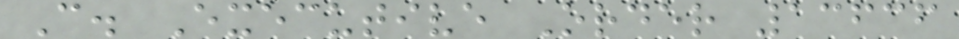C. Executive Order 13636
